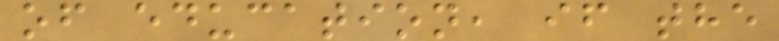of education, if the
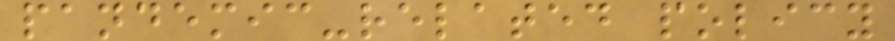pandemic-related policy
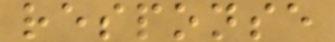response
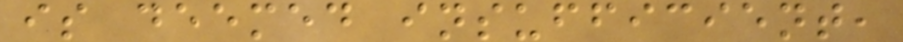is deemed insufficient,
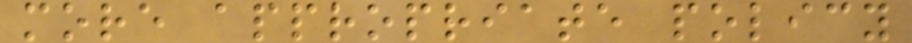more appropriate policy
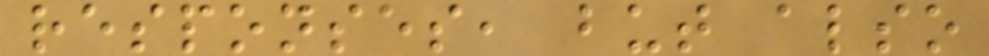responses, but also
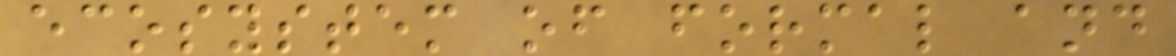ecosystem of formal and
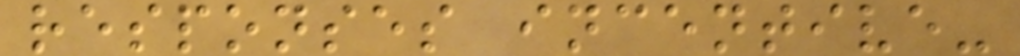responses incentive-
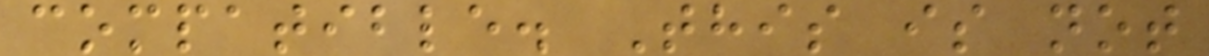compatible. This is not
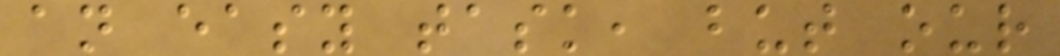an easy task, but our
